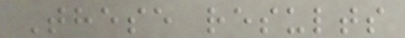These results
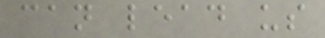can lead us
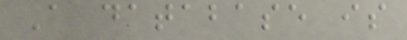A database is
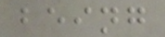being
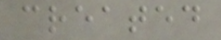created
